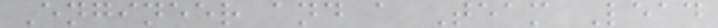Engineer and a Team Lead
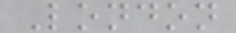London
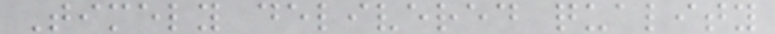Timely delivered quality
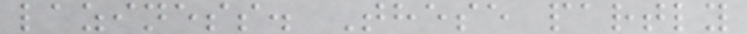laziness. These partly
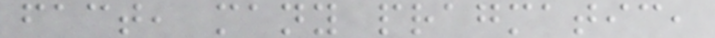fact, many pragmatic,
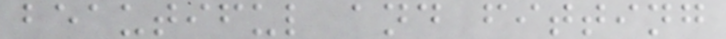beautiful and fitting
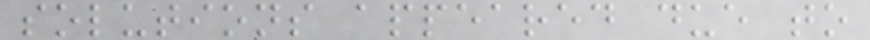solutions appeared due to
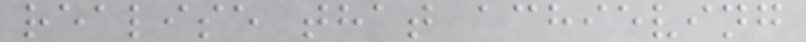realise that achieving
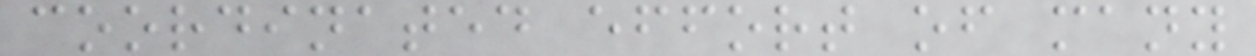coordinated effort of many
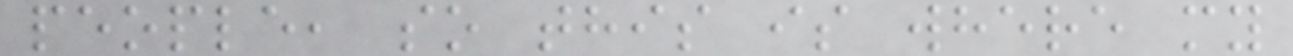people, so this is where my
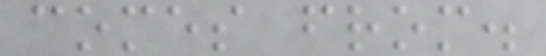comes from.
